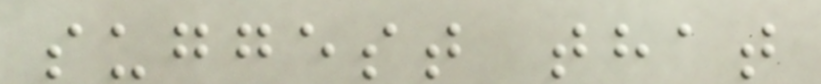suggest that
